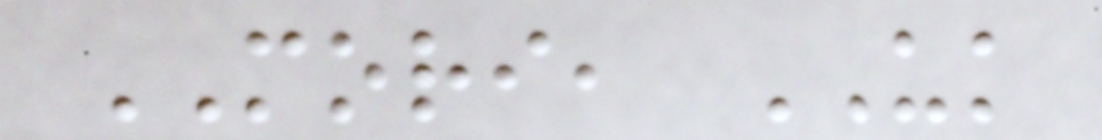MORI, UK
